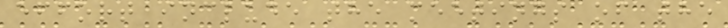effort include the meetings of the
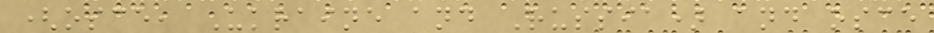(osce, Ukraine and Russia) and osce
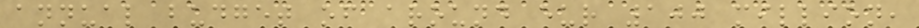annual budget of around eur 100 million,
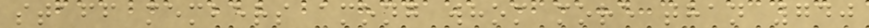staff members among whom more than 740
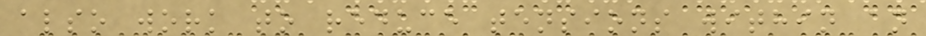also work to reduce tensions within an
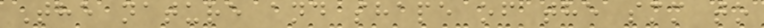The nature and shape of the smm to
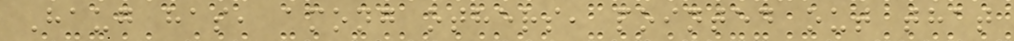Haug has, among others, pointed out that
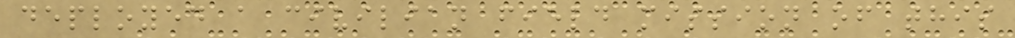deployed a civilian field mission of this
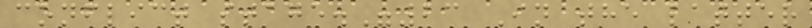conflict stage."23 In the latter
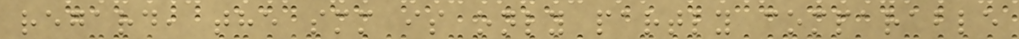regard, the smm is only partly comparable
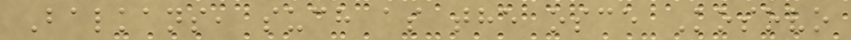Balkans, such as the osce Kosovo
